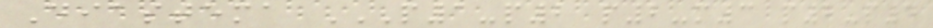Diastema P1-P2 P2-M3 P2-P4
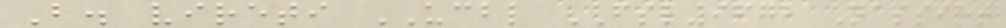B. vireti UCBL FSL9672 Nassiet
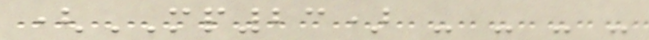(MP23) - - - -
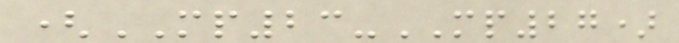(MP23-MP27)
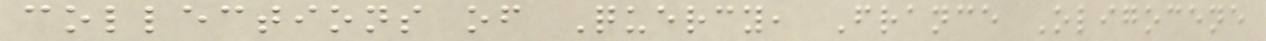collections of Quercy, France Oligocene
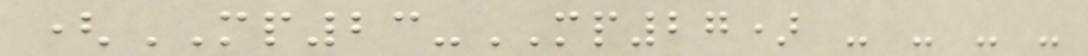(MP23-MP27) - - - -
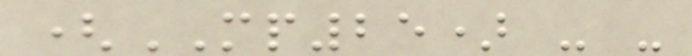(MP25) - -
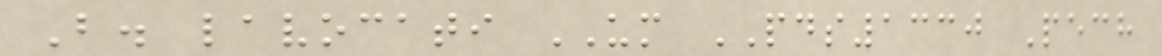B. lavocati UM PDS1330 Pech
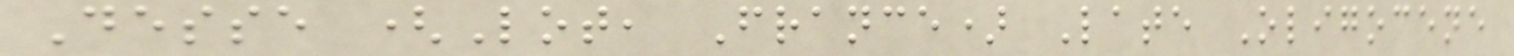Desse (Lot, France) Late Oligocene
